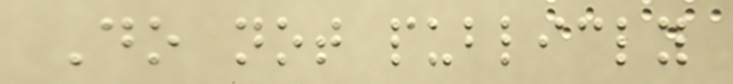Do not publicly
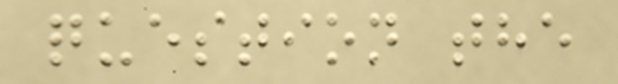question the
